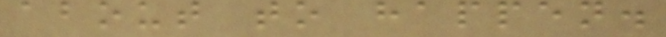about to happen.
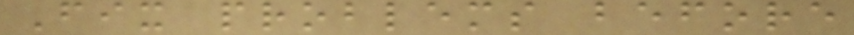Fix problems before
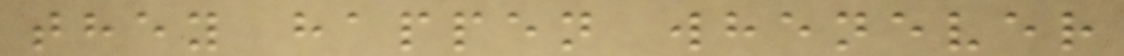they happen whenever
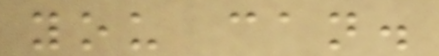you can.
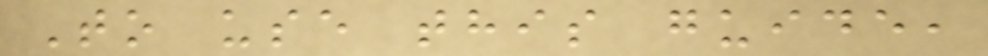To use this guide,
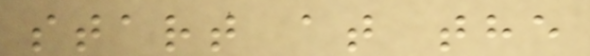start at the
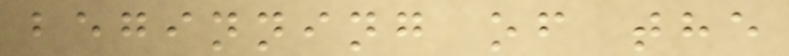beginning of the
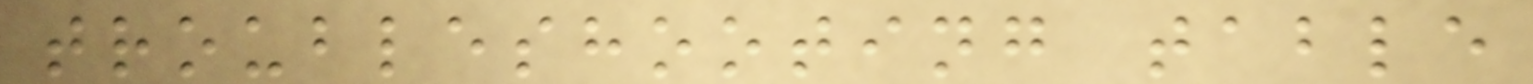troubleshooting table
